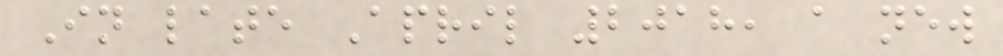In late April 2018, a new
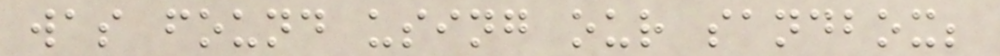was found using our sandbox;
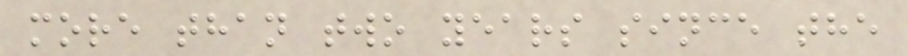more than two years since the
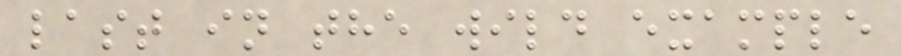last in the wild example
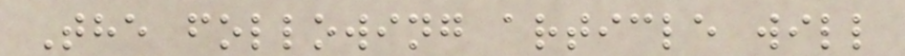The following article will
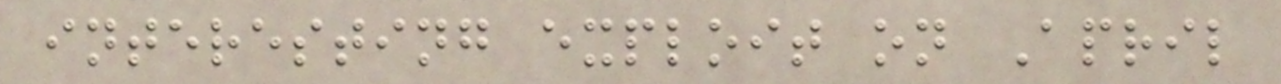interesting exploit on April
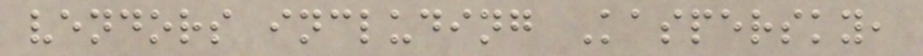vendors including Kaspersky,
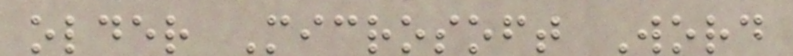older Microsoft Word
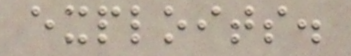exploits.
